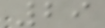29
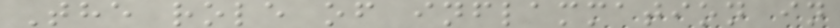The role of inflammation in
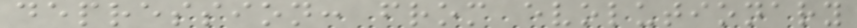depression: from evolutionary
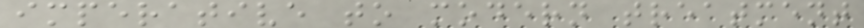imperative to modern treatment
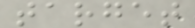target
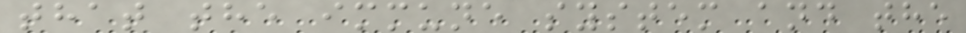that the immune system and the
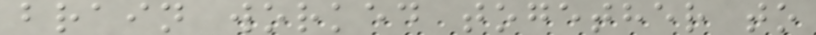brain worked together to
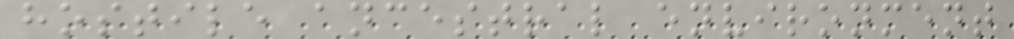hostile ancestral environment
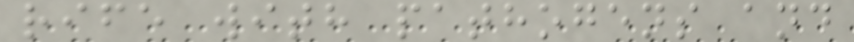rife with pathogens and
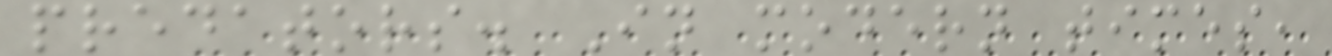predators. In modern times,
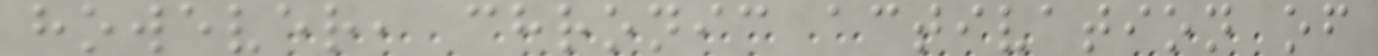however, chronic activation of
